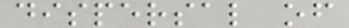dispersal of
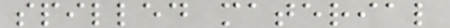spilled material
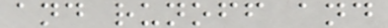and runoff and
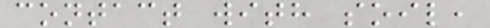contact with soil,
